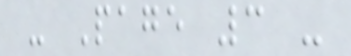- Page 3 -
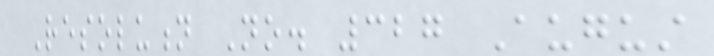Resolution No. 327 August
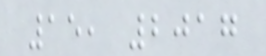15, 2017
